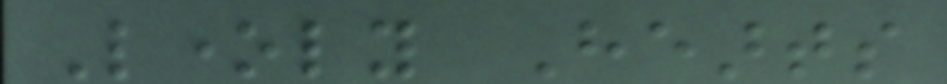Lonely Hearts
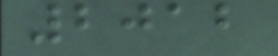2012
